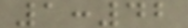1:42
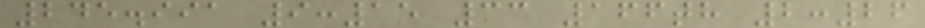245.991 9:15 33 166th 2:26
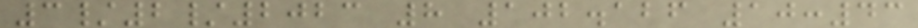3/2/2023 8 102.126 10:43
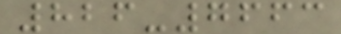826-7663
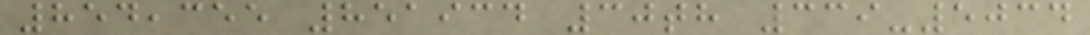854,355 851934 30th 339-5034
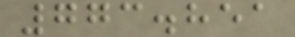773.851
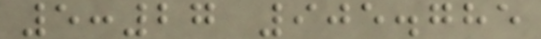5:27 905.785
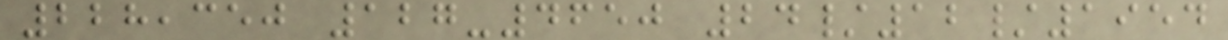228,350 127-4650 24/12/1954
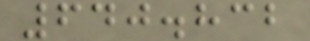640.832
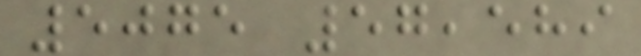5075 57,589
